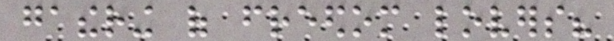gathering of freedom lovers?
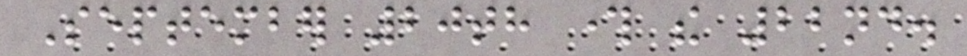September 20th through the 22nd.
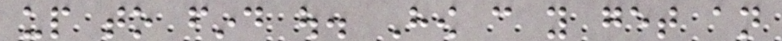up to find out. How can you get an
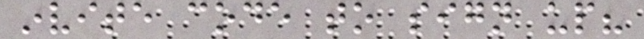invite code to sign up?
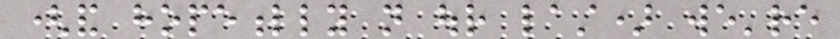(and hopefully not our last) we're
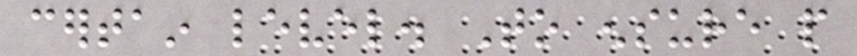certain level. To ensure people
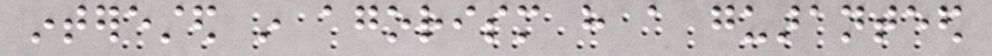interested in agorism have a guaranteed
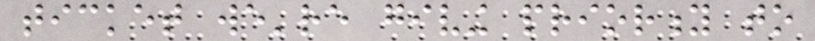ticket we're giving priority to
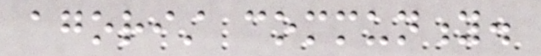agorist community.
